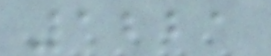1221
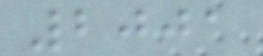2001
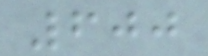600
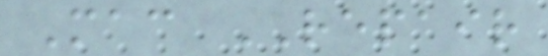Mac REPAIR
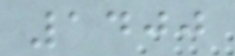1400
